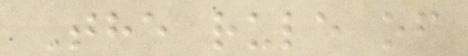The rule of
